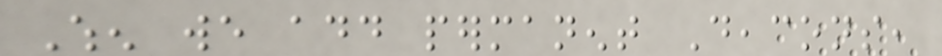When we add permanent Deacons,
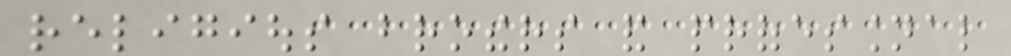religious brothers and professional
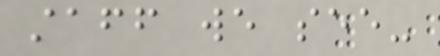staff we see-
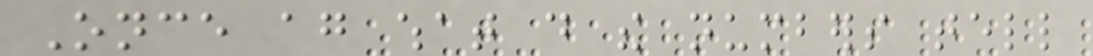Once again what do the numbers tell
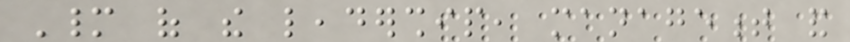Many of the leadership, management and
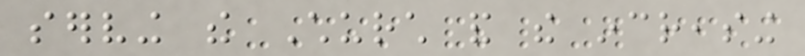serving the Church and the increasing
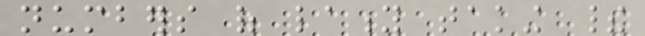numbers of laity taking their
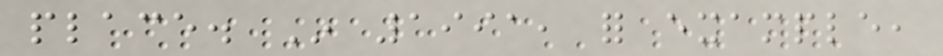place. In 1991, for example,
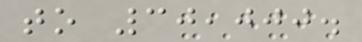to 30,000.
